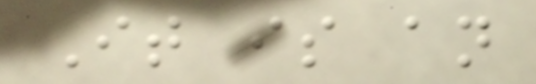It is an
